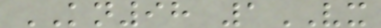KN98 1VX
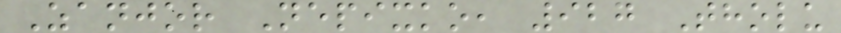Zanjor Nepixko, 927 Tholu
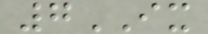7IX
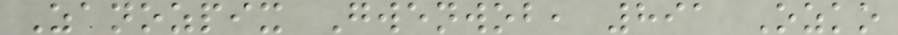Zanozpix Gwenwob, 891 Ozko
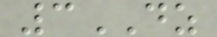3DZ
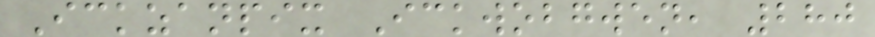Ickzanpix Ickwobgwen, 280
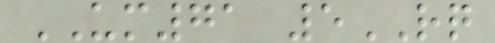UM71 5RQ
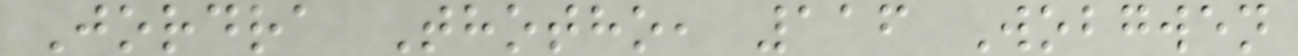Jordra Thotho, 116 Wobgwen
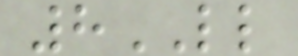8LL
